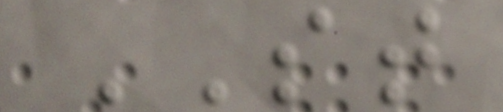ST
